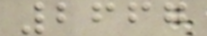2667
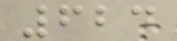624
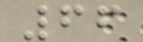66
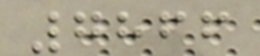7866
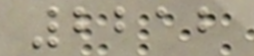2212
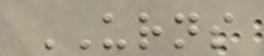URNS
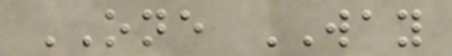ONE WAY
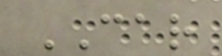CAR
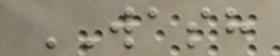WASH
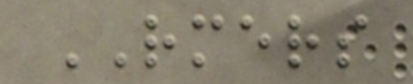RMERS
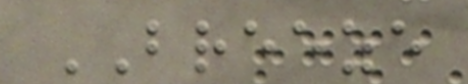BREEZE
